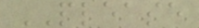PLEASE
